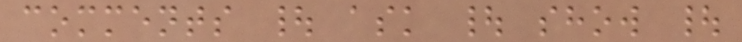comments | ask | show |
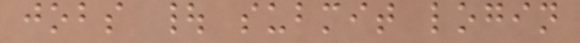jobs | submit login
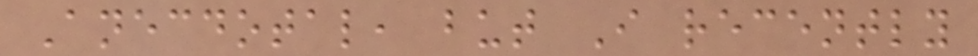Anecdotal, but I recently
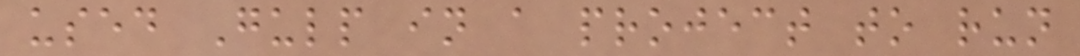used Gulp in a project to run
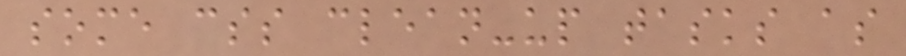some css clean-up tasks as
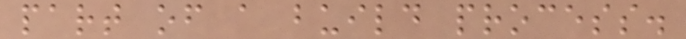part of a build process.
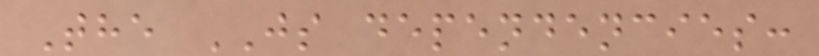The JS dependencies:
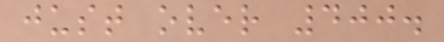just over 400.
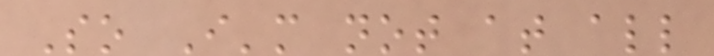So I'm not at all
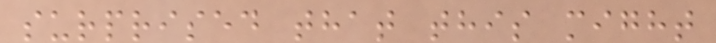surprised that this might
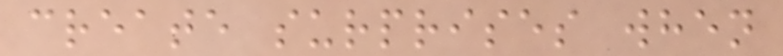create surprises when
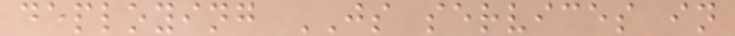deploying JS services in
